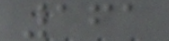161
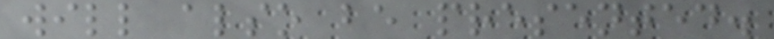will also be presented.
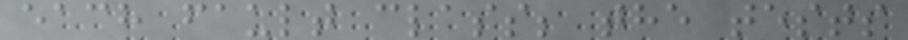each fault class; the tests
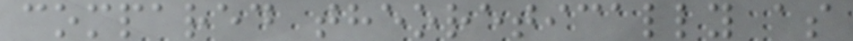compared theoretically as
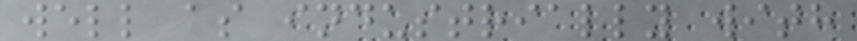well as industrially with
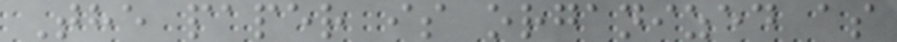The paper is organized as
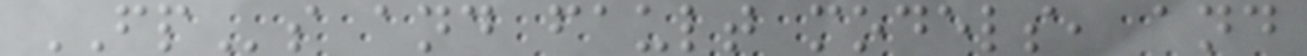FPs and fault models, and
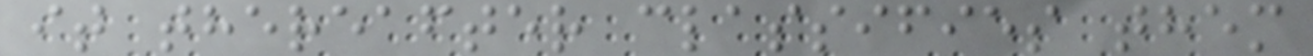it thereafter classifies them
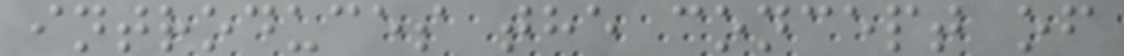introduces the concept of
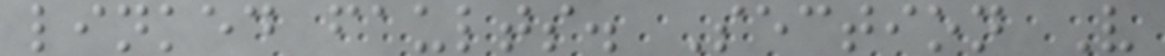linked faults. Section V
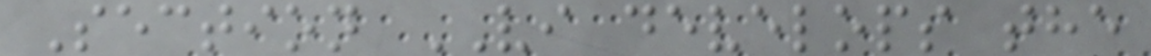Section VI develops the
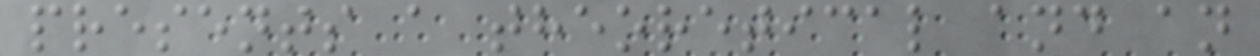presents a theoretical and an
